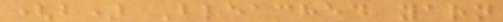(b) Bleached yarn
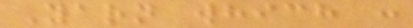Yarn which :
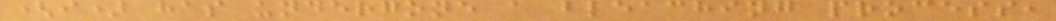(i) has undergone a bleaching process,
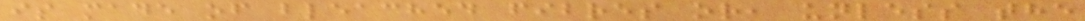is made of bleached fibres or, unless the
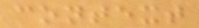context
